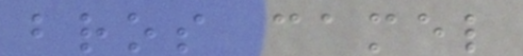bros camel
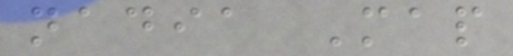nadia Map
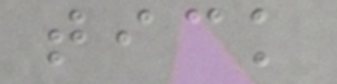tick
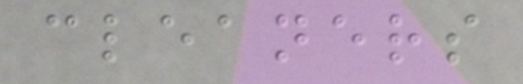cleaners
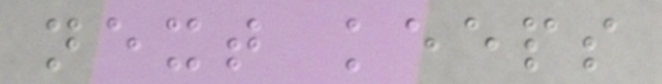next keeps
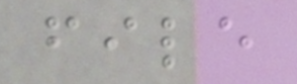file
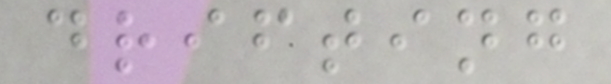drifting
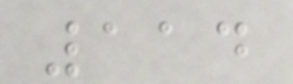114
